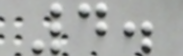4.
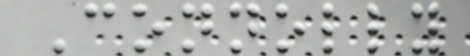Connolly
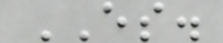ES.
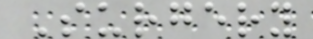Surgery
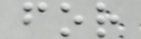for
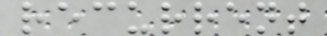recurrent
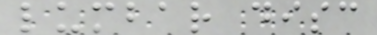lumbar disc
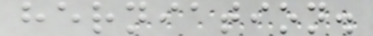herniation.
